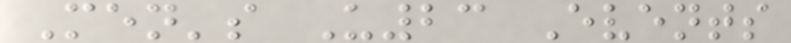Men's U23 Events
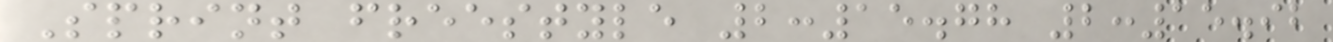Sprint freestyle 2:15.78 2:15.92
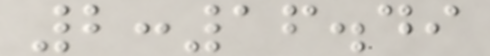2:16.49
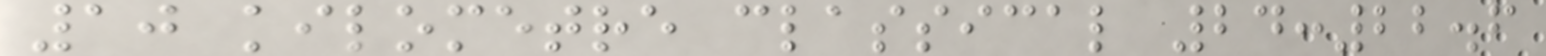10 kilometre classical 24:22.6
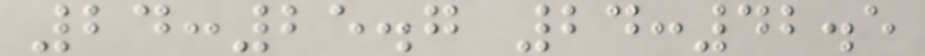24:25.7 24:42.5
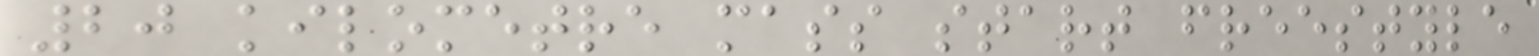20 kilometre mass start freestyle
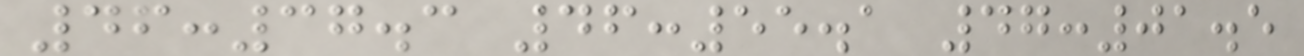46:37.3 46:55.1 47:01.5
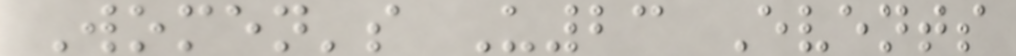Women's U23 Events
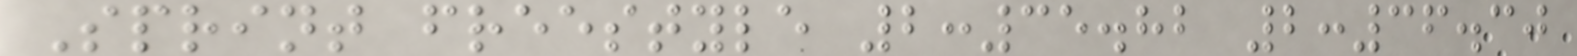Sprint freestyle 2:35.82 2:36.30
